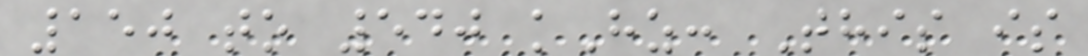150 to 540 kHz: This is
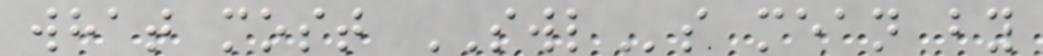what most SWLs mean by
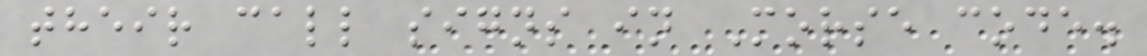their call signs in Morse code.
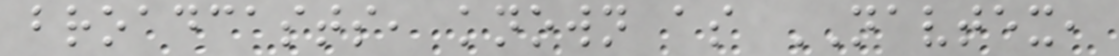broadcasts, known as NAVTEX,
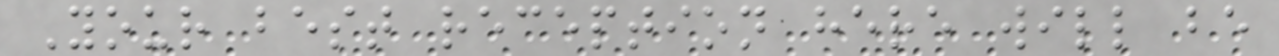Your best reception here will be
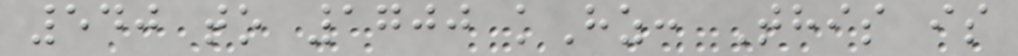540 to 1700 kHz: This is
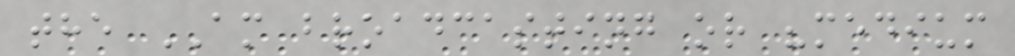the AM broadcasting or "medium
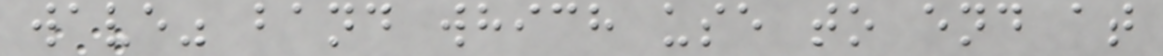wave" band which use to end at
